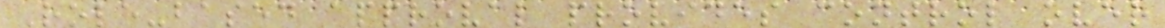Role-based approval provides control over
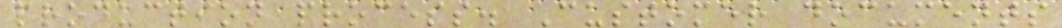production process. Customer documents
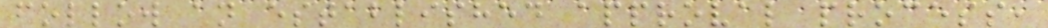follow an established approval process,
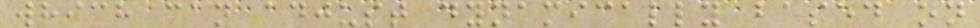which can adjust dynamically based on
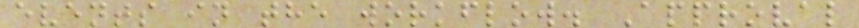events in the workflow. Approval
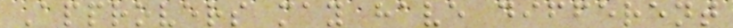Approvers may have different
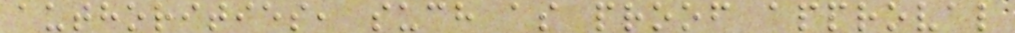authorities, such as proof approval
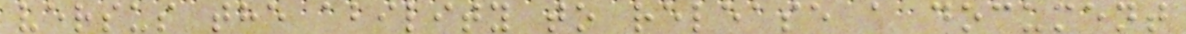versus the ability to release a document
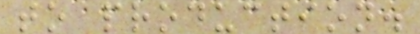to production.
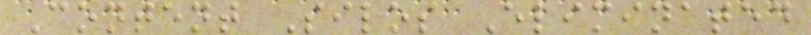Content Silos Eliminated
